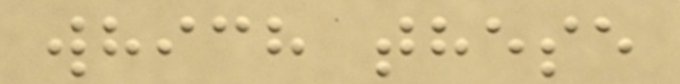which these
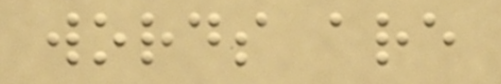words are
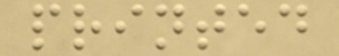printed
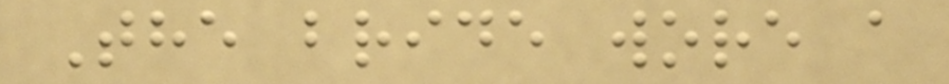The bride wore a
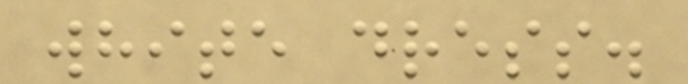white dress.
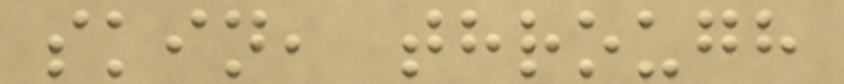skin, through
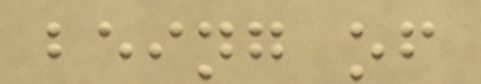being of
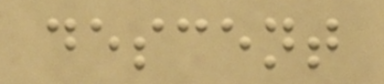descent
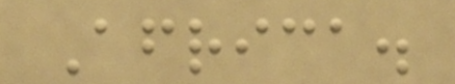Africa.
